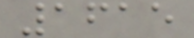1615
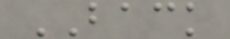BACK
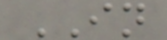IN
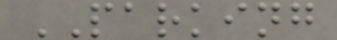PARKING
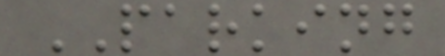PARKING
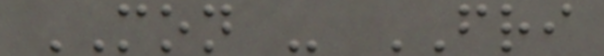MON - FRI
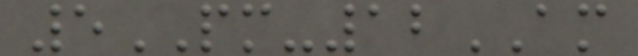5PM-12AM
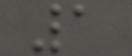1
